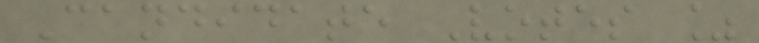Candidate Votes %
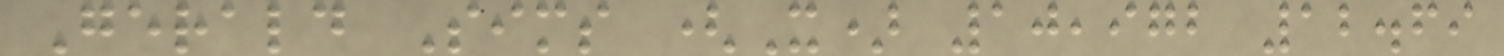Gerald Sims (X) 10,972 12.69
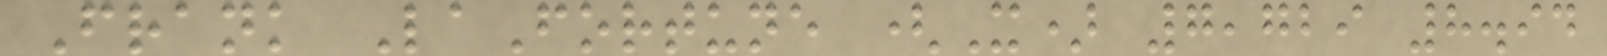Frank LaFortune (X) 7,729 8.94
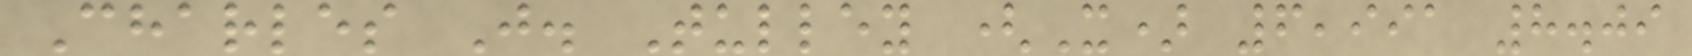Charles J. Tulley (X) 6,991 8.09
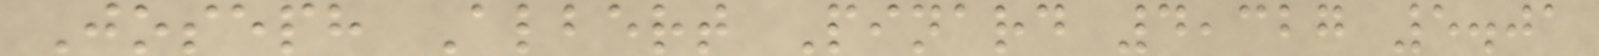Joseph Albert Pinard 4,327 5.01
